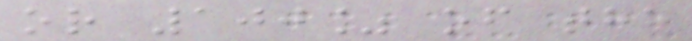or 100% of the
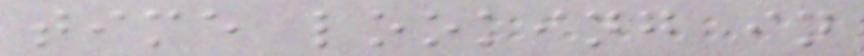time looking in
